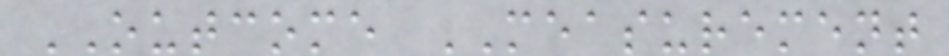OUTCOME MEASUREMENT
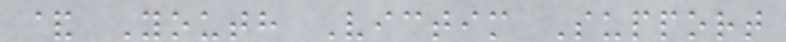& Youth Victim Support
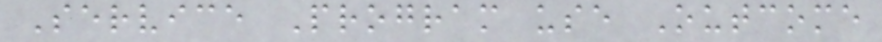Service Program use Outcome
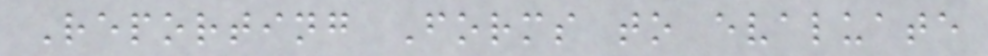Reporting Forms to evaluate
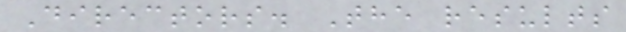Directors. The results
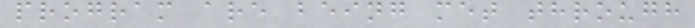program are being met through
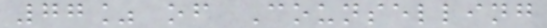77% of Counselling
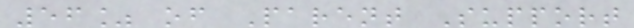56% of Parent Support
